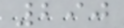290
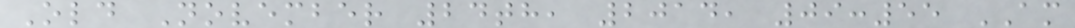Old November 24th, 2014, 09:55 AM
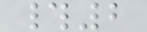#2
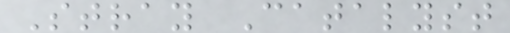Stray Catalyst
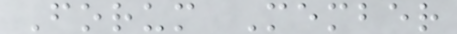Forum Member
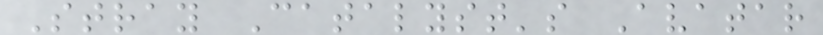Stray Catalyst's Avatar
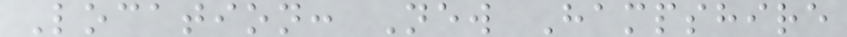Location: New Hampshire
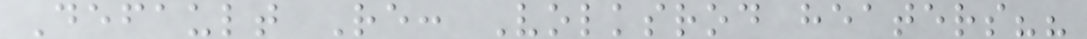Default Re: Volksrod heaters??
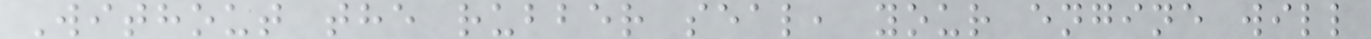Without the rubber seal, your engine will
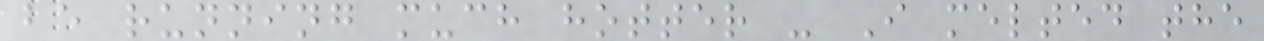be running much hotter - I melted the
